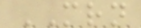MRN
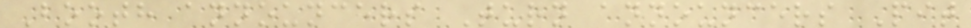Booth announcers Turn announcers Pit
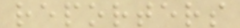reporters
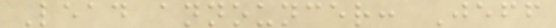Lead announcer: Jeff
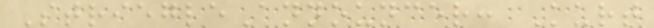StriegleAnnouncer: Kurt
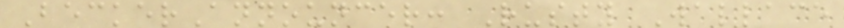BeckerAnnouncer: Rusty Wallace
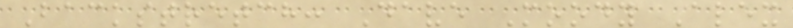Backstretch: Dave Moody Alex
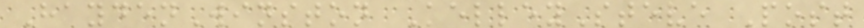HaydenWinston KelleySteve Post
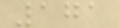171
